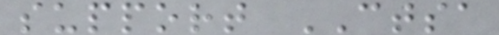support CTSA
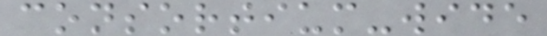consortium-wide
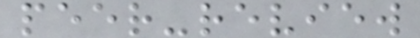peer-review
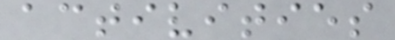activities
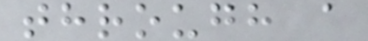through a
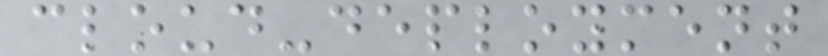cloud-deployment
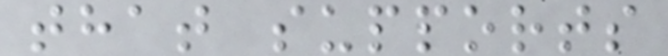that supports
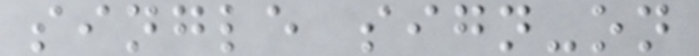single sign-on
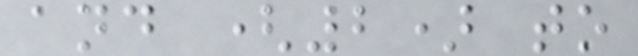and (2) to
